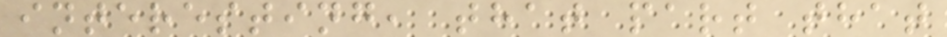interesting, that part that
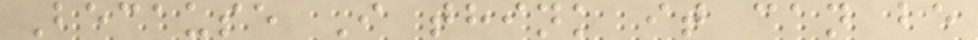Because I think it can be
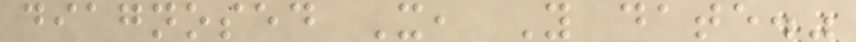diagnosed X, Y date."
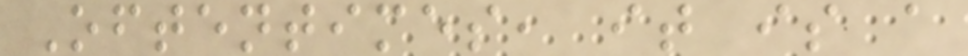Oftentimes, it is a
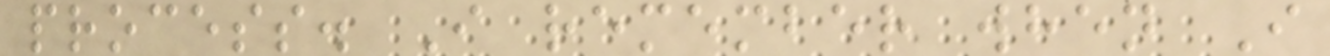process. I remember when I
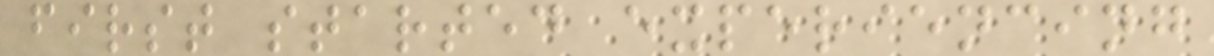first started experiencing
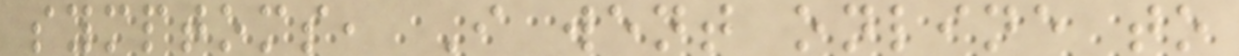symptoms, I went online to
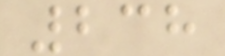238
